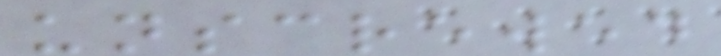unscrewed
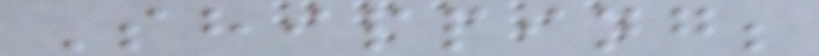Shipping;
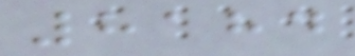8184
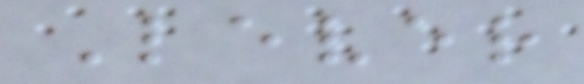Lever
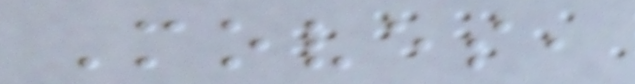Moves,
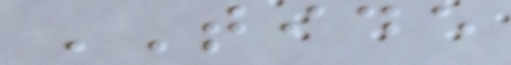TIDE
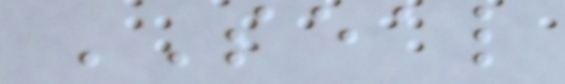SEAL
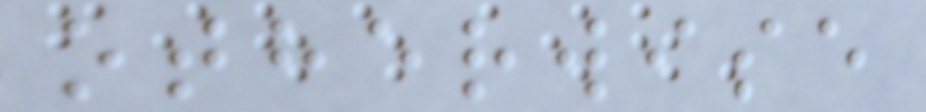otherwise
